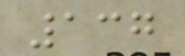137
